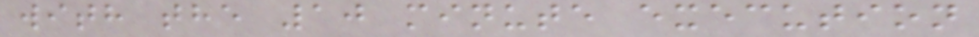with the 10 minute execution
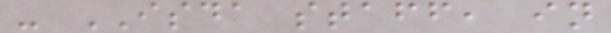- ISDA staff, in
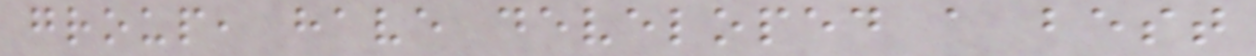group, have developed a best
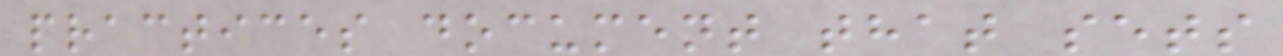practices document that sets
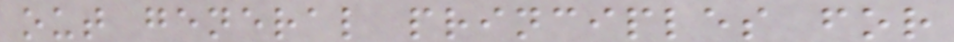out general principles for
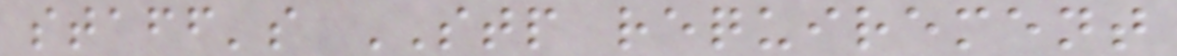staff's STP requirement
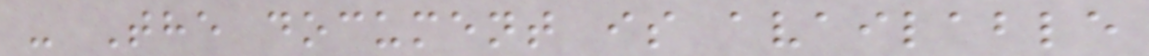- The document is available
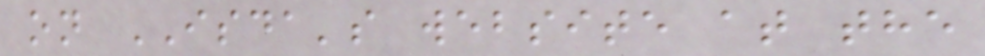on ISDA's website at the
